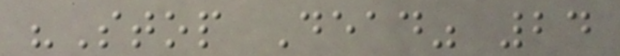"Stop Dead" 24
